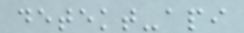detekt-api
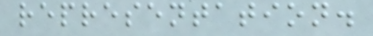representation.
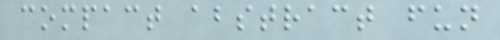compact abstract fun
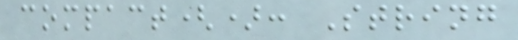compact(): String
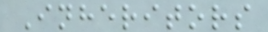Inheritors
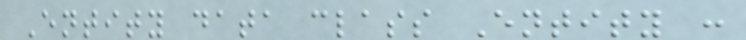Entity data class Entity :
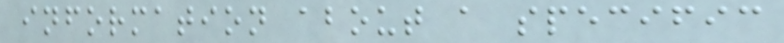information about a specific
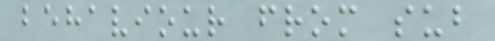behaviour from sub
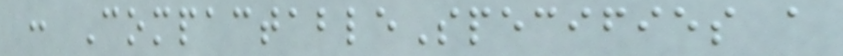: CompactableSpecifies a
